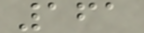161
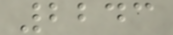2243
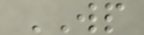WP
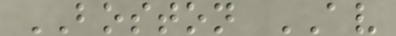BOSTON AV
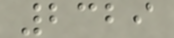2329
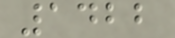1422
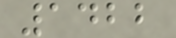1422
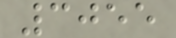3055
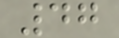47
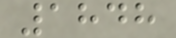1848
